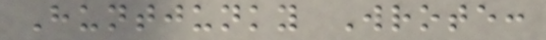Huntjunky Wrote:
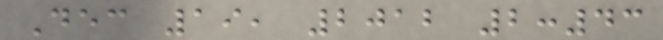Dec 19, 2012 2:43
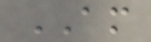AM
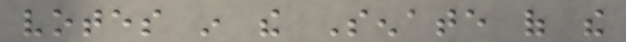votes in the Senate of the
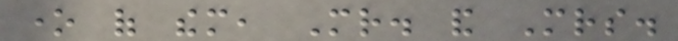one of them, Mr. and Mrs.
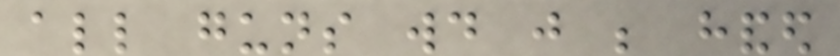all guns would just be handed
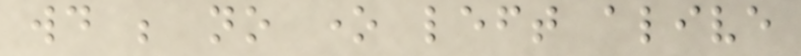would be no one left alive
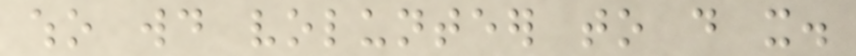who would volunteer to do it.
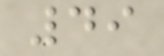49
